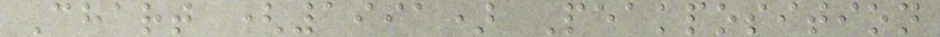Chart (1991) Peakposition
